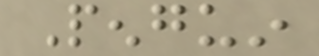Penguin
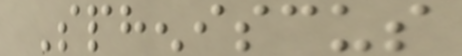Spheniscus
